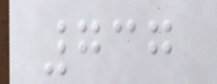737
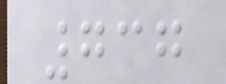737
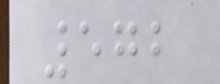572
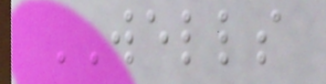WELLS
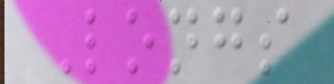Longs
